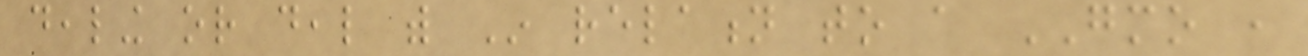dealing or deal with In relation to a GMO ,
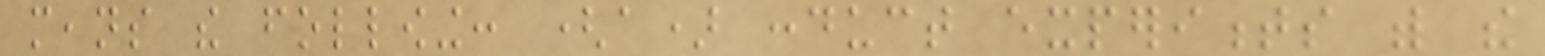means the following: (a) conduct experiments with the
